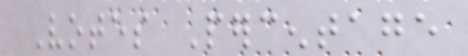Votes Percentage
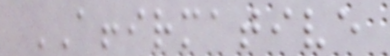AFFIRMATIVE
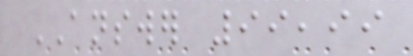ANSWER 99,99
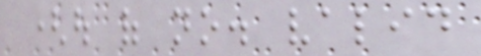(out of no. valid
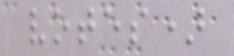votes)
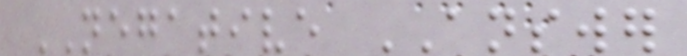NEGATIVE ANSWER
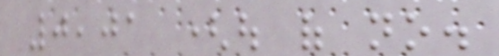0,01 (out of no.
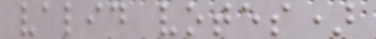valid votes)
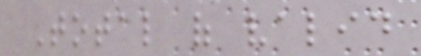Total of valid
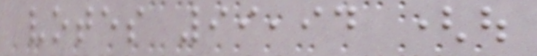votes 99,94 (out
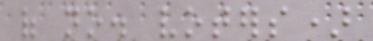of no. voters)
